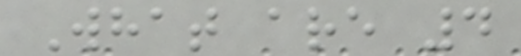What are 4
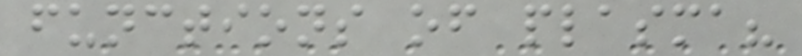functions of plasma?
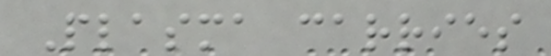Plasma carries
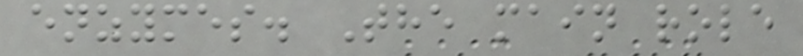enzymes. The main role
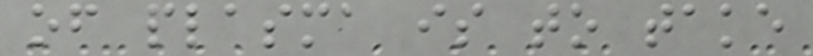of plasma is to take
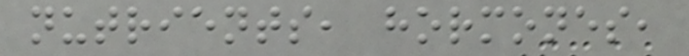nutrients, hormones,
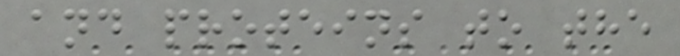and proteins to the
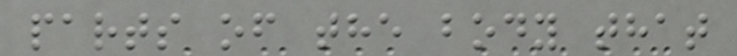parts of the body that
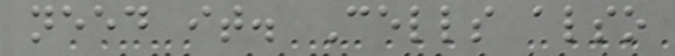need it. Cells also
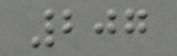207
